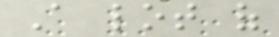A lot of
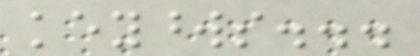keywords...
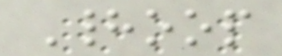Hadoop
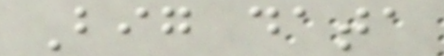Big data
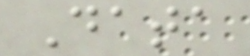Data
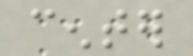center
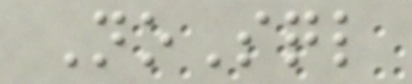NoSql
